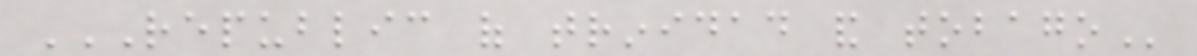REPUBLIC OF TRINIDAD AND TOBAGO
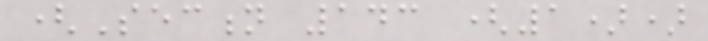(Section 143 (1))
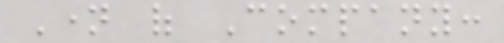Name of Company:
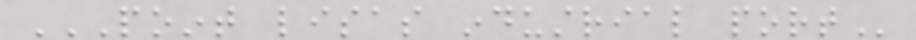POINT LISAS INDUSTRIAL PORT
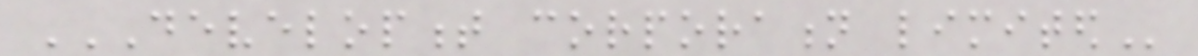DEVELOPMENT CORPORATION LIMITED
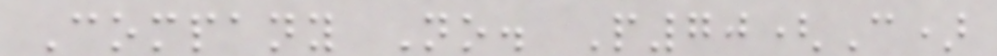Company No. P70(C)
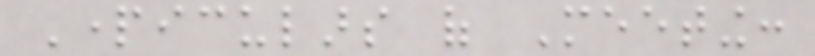Particulars of Meeting:
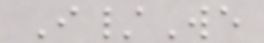I/We
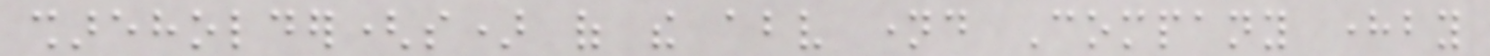shareholder(s) of the above named Company hereby
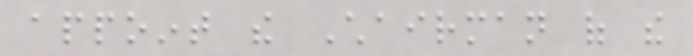appoint the Chairman of the
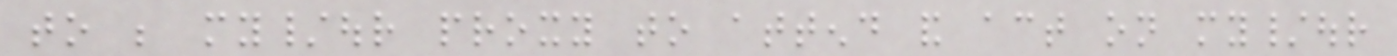to be my/our proxy to attend and act on my/our
